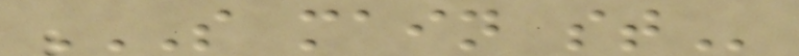S MAIN ST
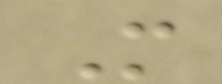M
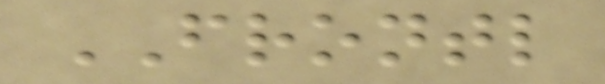FRONTL
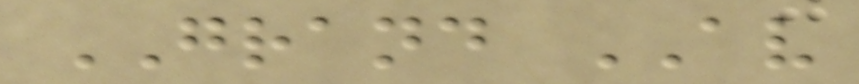GRAND AV
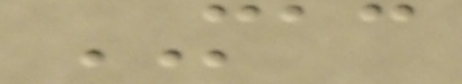MAC
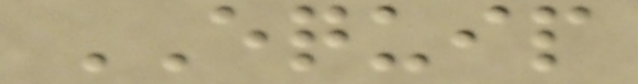EQUIP
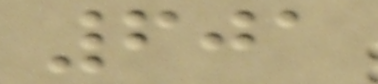601
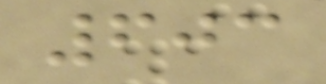603
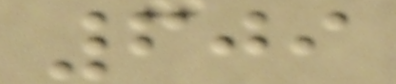609
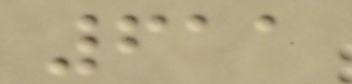611
